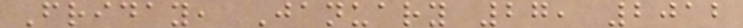Friday, January 27, 2012
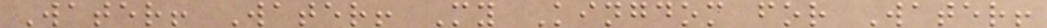Water! Water! My Kingdom for Water!
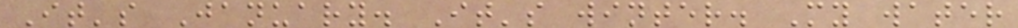It's January. It's winter. My water
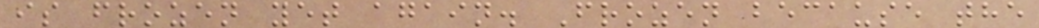is frozen yet again. Frozen because the
